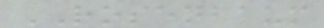ROSENBAUM
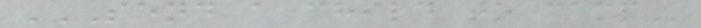SEND A CHILD TO CAMP
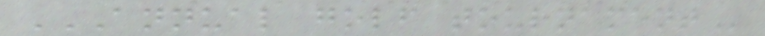ANNUAL GOLF TOURNAMENT
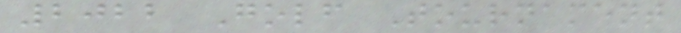2022 Golf Tournament
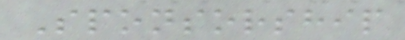Sponsorship
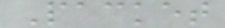Packet
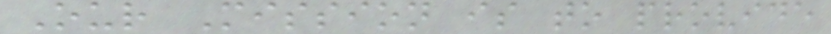Our Mission is to provide
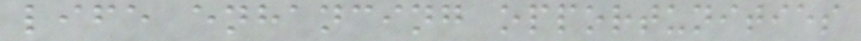life enhancing opportunities
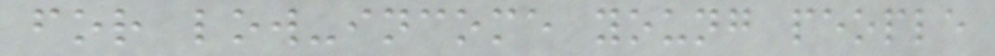for low-income young people
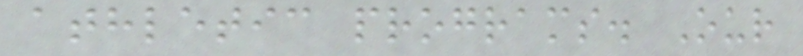athletic programs. Our
